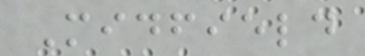Midfield
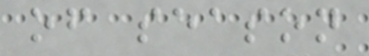of season
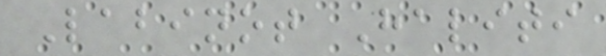Labinot Haliti
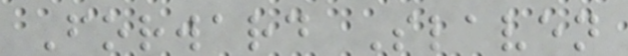Forward Slaven
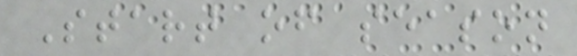Start of season
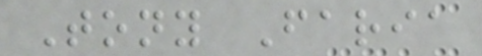Tony Faria
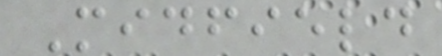Midfield
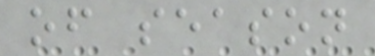of season
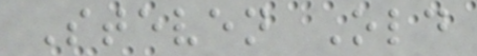Steven Old
